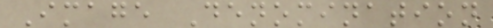Image Denomination
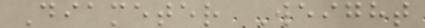Diameter Weight
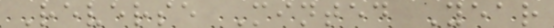Reverse Minted Year
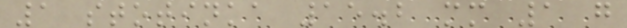1 stotinka 15.2 mm 1 g
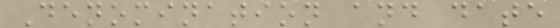Denomination and date
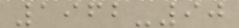1962-90
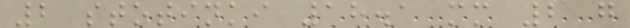2 stotinki 18.1 mm 2 g
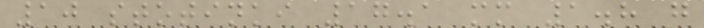10 stotinki 17.1 mm 1.8 g
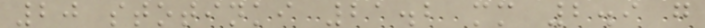20 stotinki 21.2 mm 2.9 g
